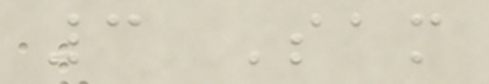3 Sam
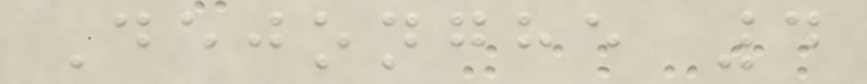Dejonghe 4
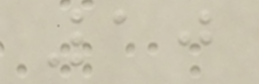10
